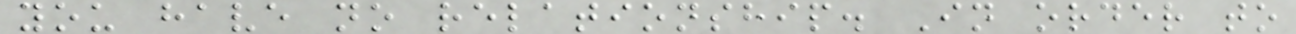you have no relationship. In order to
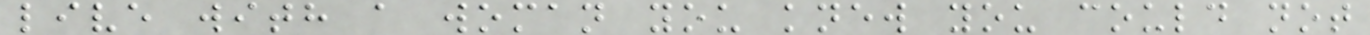live with a woman you knew you could not
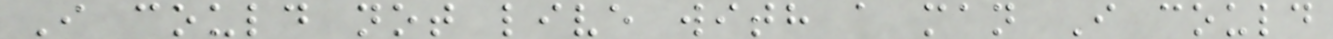I could not live with a man I could
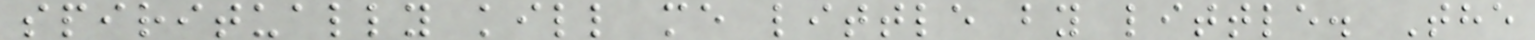spiritually kill me little by little. The
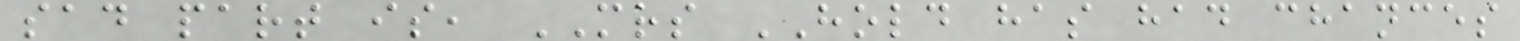sad part is, MRS HOLD has had chances
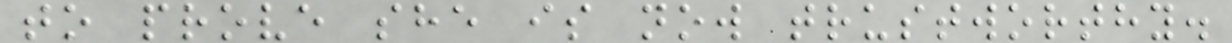to prove she is now trustworthy.
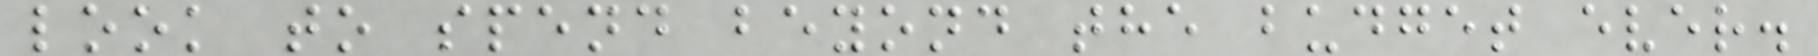look to spend beyond the budget ever.
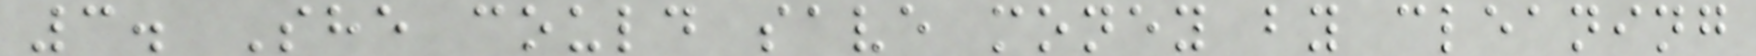3. She could save money by cleaning
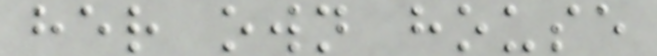her own house
